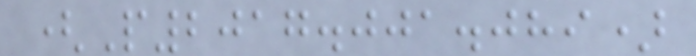(P2017.001.089)
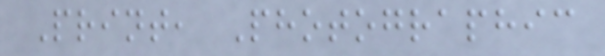Print, Photographic
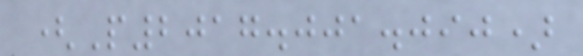(P2017.001.090)
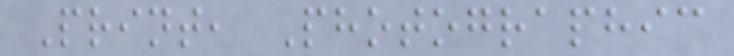Print, Photographic
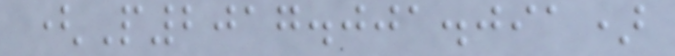(P2017.001.091)
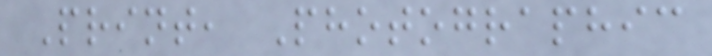Print, Photographic
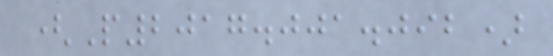(P2017.001.092)
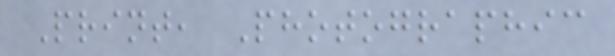Print, Photographic
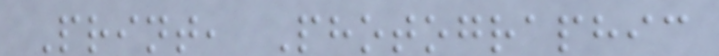Print, Photographic
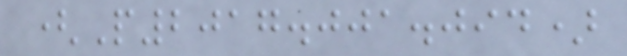(P2017.001.094)
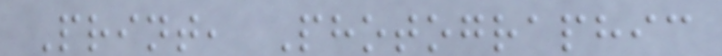Print, Photographic
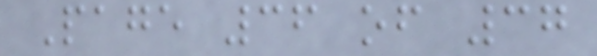Page 36 of 37
